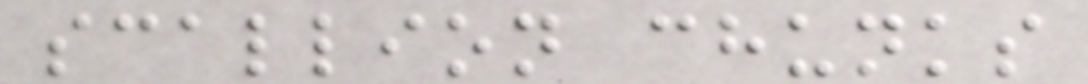scallion chunks
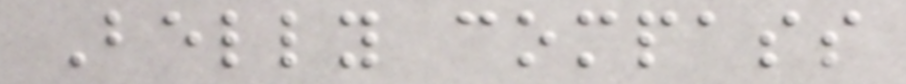Belly compass
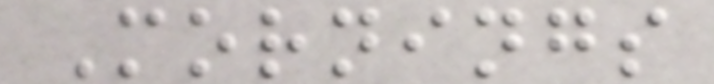Mornings
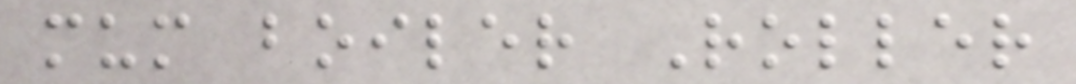mum boiler Roller
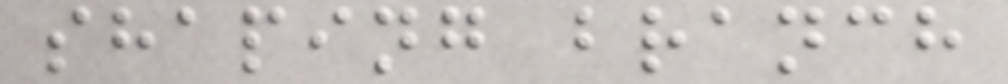shaping branch
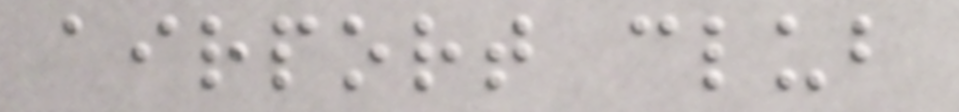airport club
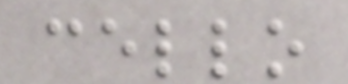cello
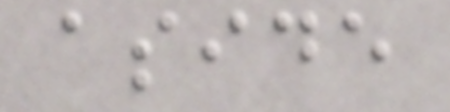aside
